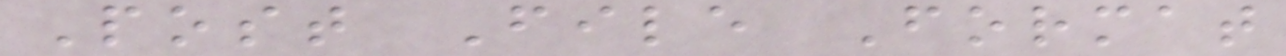Post File Format
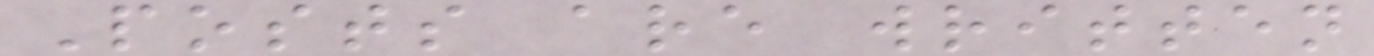Posts are written
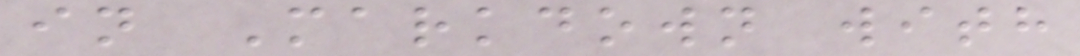in Markdown with
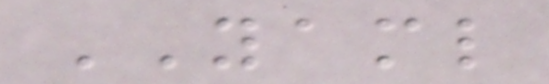YAML
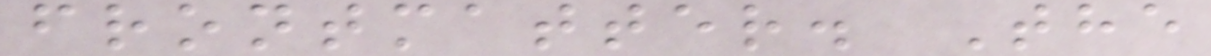frontmatter. The
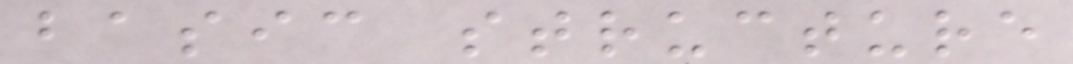basic structure
